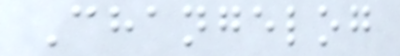Changelog
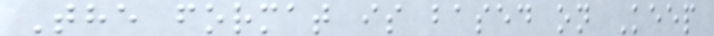The format is based on Keep
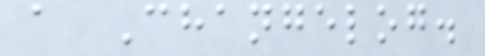a Changelog.
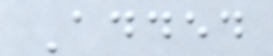Added
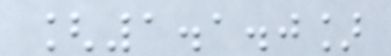[1.1.0]
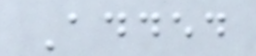Added
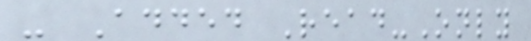- Added Read-Only
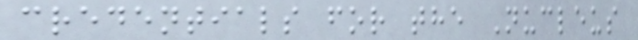credentials for the Nucleus
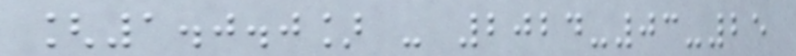[1.0.0] - 2024-03-25
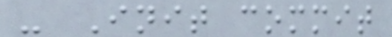- Init commit
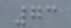73
